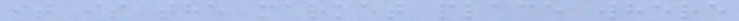it is the market place where
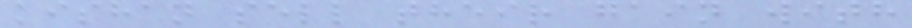kishan sell their gain with
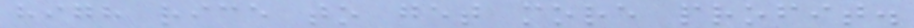high rice to get more profit.
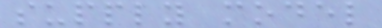supply model
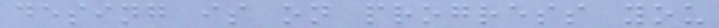desing is on progress you
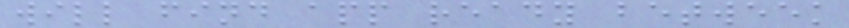will find app ready betweek
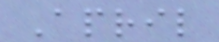April
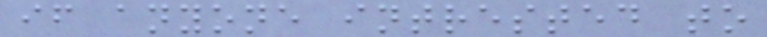if anyone intrested to
